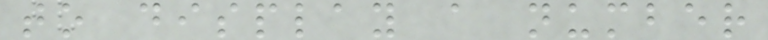to display a number
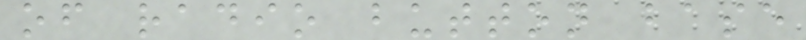of radio button base
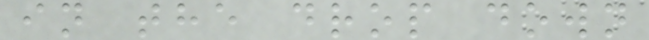in the drop down
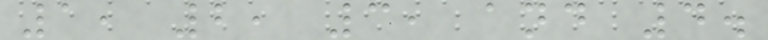1, 2, 3, and 4.
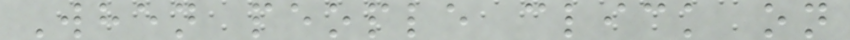When people click on
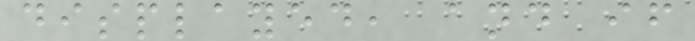displayed, and if
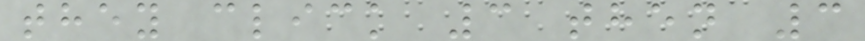they click 3 then 3
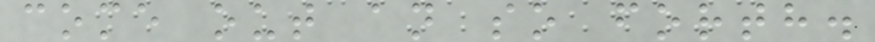come out an so forth.
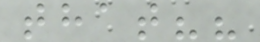that??
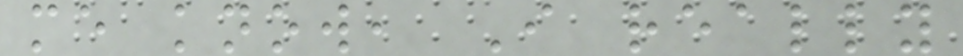me know, I really
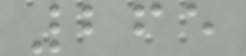265
